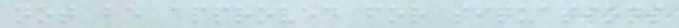not be approved for situations
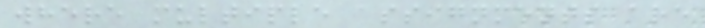where multiple assignments are
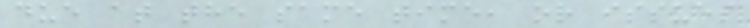due at the same time, or issues
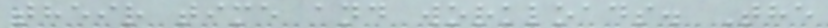their time and workloads. The
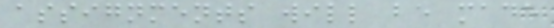assignments will be made
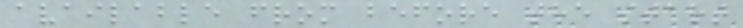available from before the start
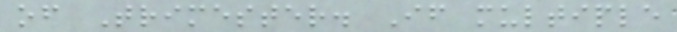of Trimester. If multiple
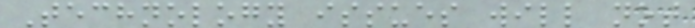Technology issues will not
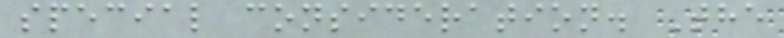special consideration. The
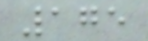175
